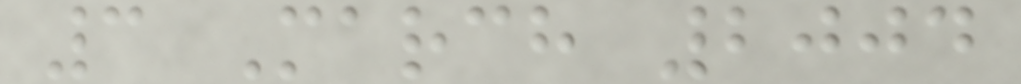3 March 2004
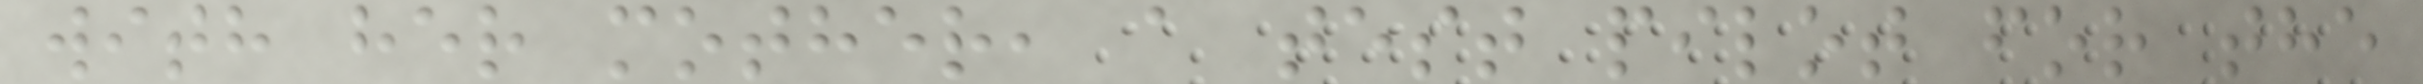with her mother, a test pilot for the
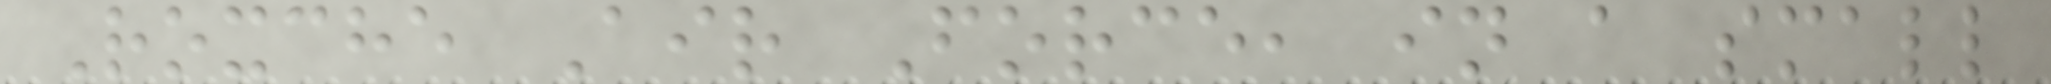Roxche Air Force, in a small
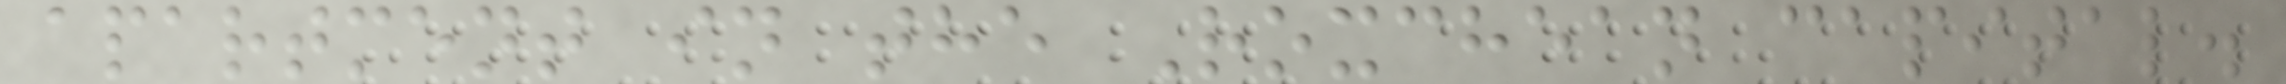apartment in the Roxchean capital.
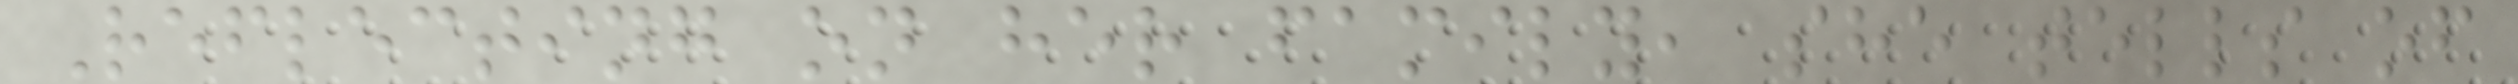Reflecting on her family, she tells of
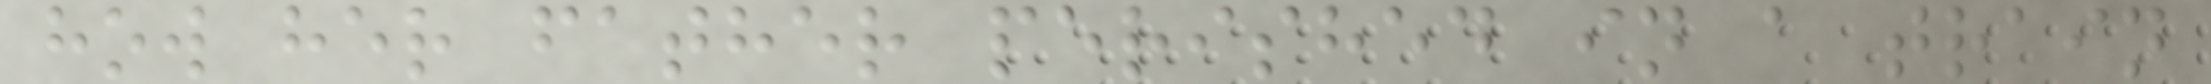how her father perished in a train
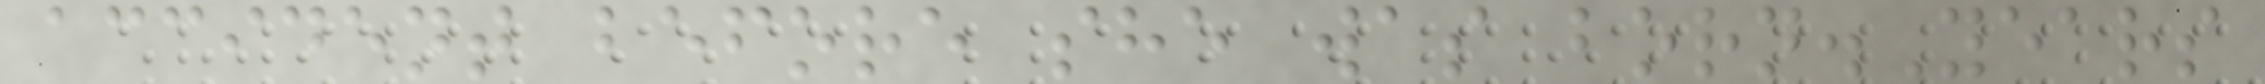accident before she was born.Years
